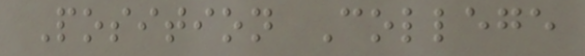Position College
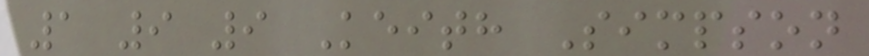1 9 9 Keith Simpson
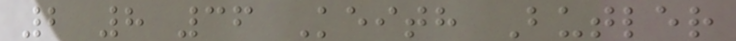2 8 36 Keith Butler
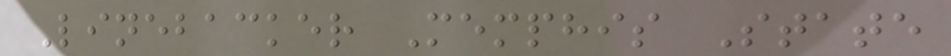Linebacker Memphis State
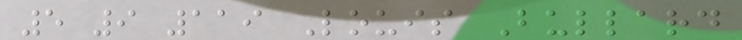5 9 119 Louis Bullard
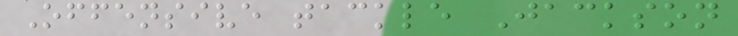Offensive tackle Jackson
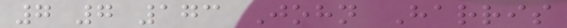7 7 173 John Harris
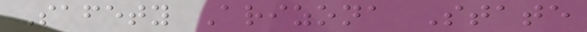Safety Arizona State
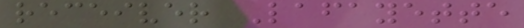receiver Lafayette
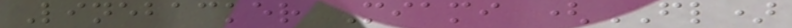Linebacker Miami (FL)
